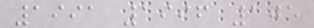1991 1996 105
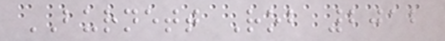BURNETT Rob 2012
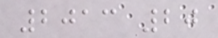2013 20
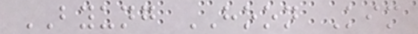BYUNG HOON Kim
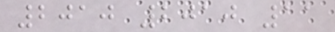2010 2010 11
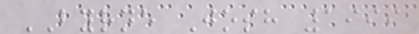BYRNE Josh 1999
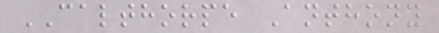CALTHORPE Anthony
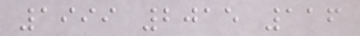1999 2015 116
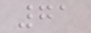71
